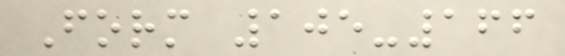Form 105-166
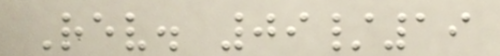Rev. 09/19
